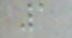1
